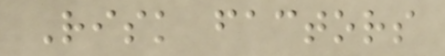Risk factors
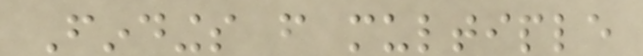Findings from multiple
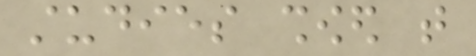studies showed that
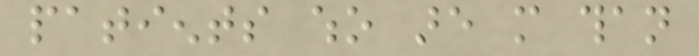patients who are more than
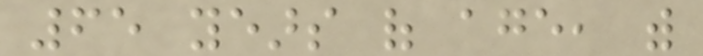65 years of age, with
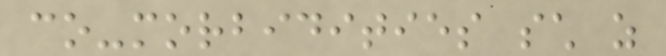co-morbidities such as
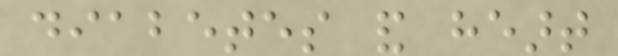diabetes and heart
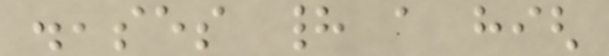diseases had a high
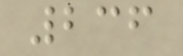236
